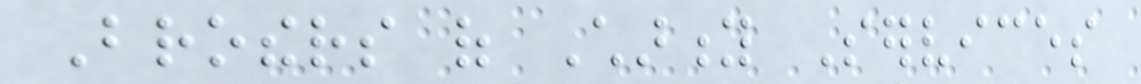Brothers of Charity Services
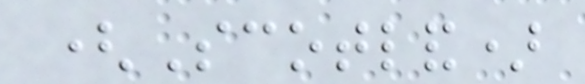(Scotland)
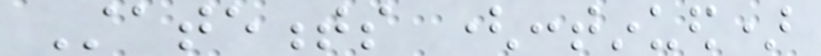Statements (continued)
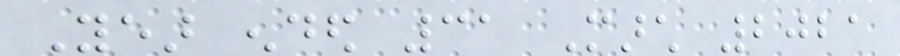Year ended 31 March 2021
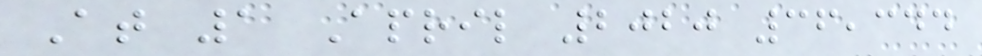At 1 April 2020 36,344
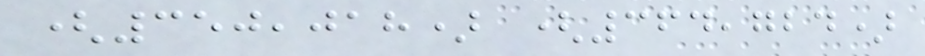(350,018) (364,724)
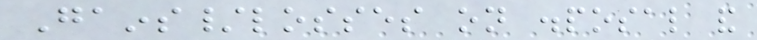Gains/losses on disposal and
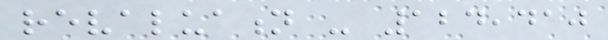revaluation - 124,410
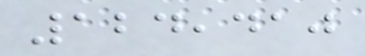124,410
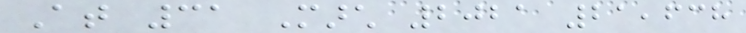At 31 March 2021 21,638
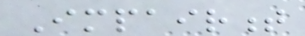Impairment
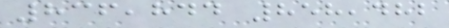836,844 858,482
